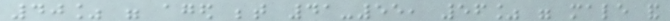40% were aged between 41-55, 56% were male and
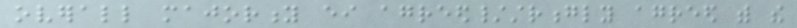overall majority either agreed/strongly agreed with the
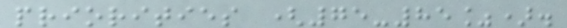priorities (75-85%).
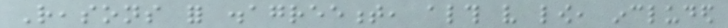Reasons for disagreement, although very low, included
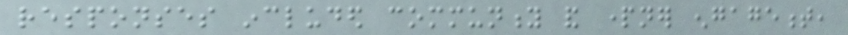responses included community and partner engagement,
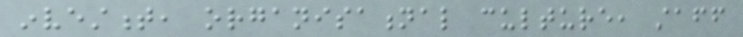investment, organisational culture, staff
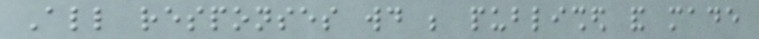All responses would be published and made
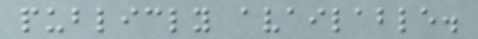publicly available.
